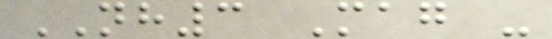NH3 Mag -
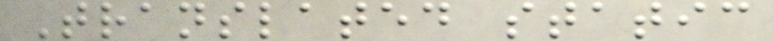Translated static
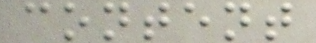content
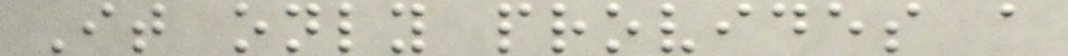It only provides a
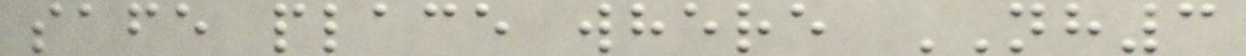safe place where NH3
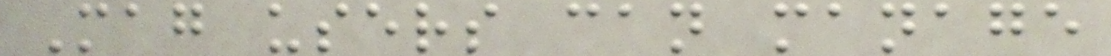Mag users can manage
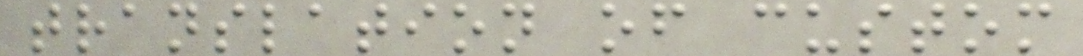translation of custom
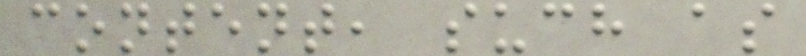content, such as
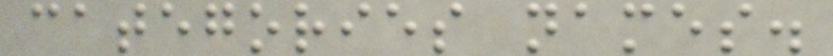categories names.
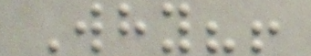Why?!
